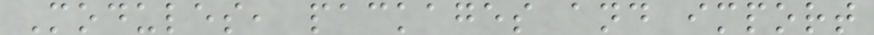Modules, packages and import
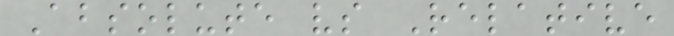Absolute vs Relative
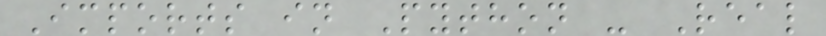Imports in Python - Real
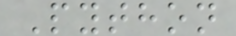Python
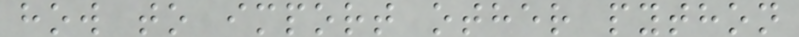how to import other python
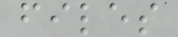files
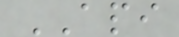API
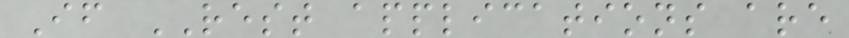If REST applications are
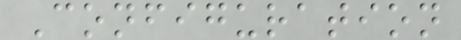Configuration
